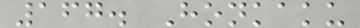167. Honkaku
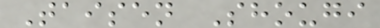Taisen Shougi
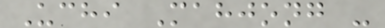Uchi Mahjong -
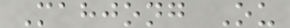Mahjong Ou
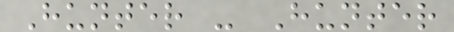Hunter - Hunter
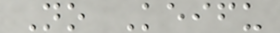No Keifu
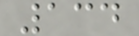134
